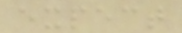expect
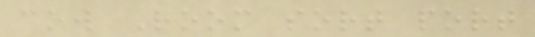cow Room sort port
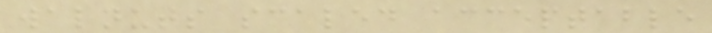walnuts scaled acceptable
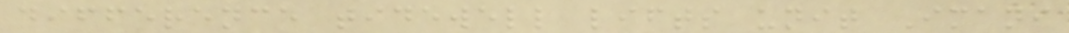difference tidewell lifts unit Imani
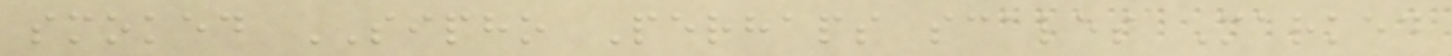smoked SIPHO Perhaps scales Marked
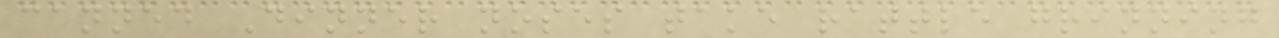canned Dinner noses take rattle grinning
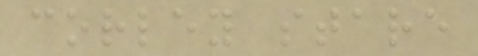corley stare
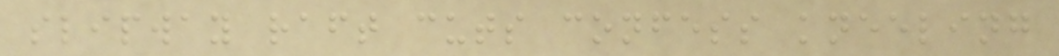slipway raft cuts confess kneeling
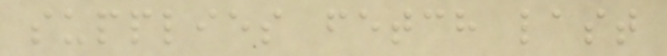supplies fetch last
